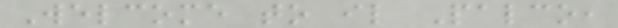Welcome to il Palco,
